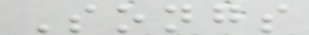Songs
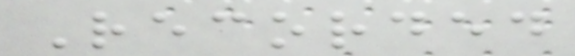Recorded
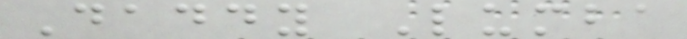Daddy Lumba
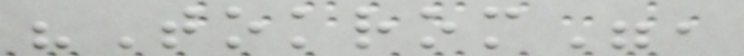"Tokrom",
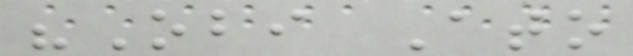"Obi Ato
